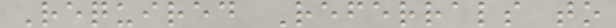Required Referrals to
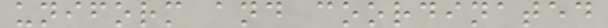uniform and coordinated
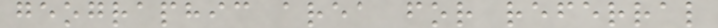geographic area for referral
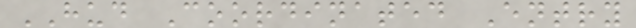HUD Coordinated Entry
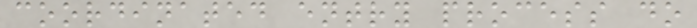coordinated entry process do
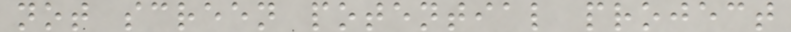not screen potential project
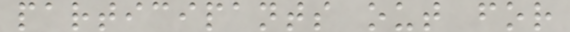participants out for
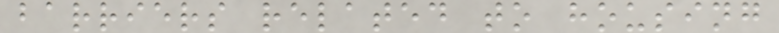barriers related to housing
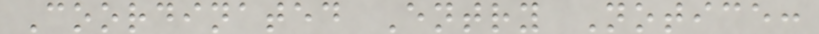Coordinated Entry Notice:
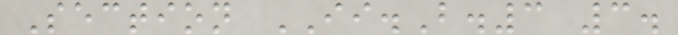Section II.B.3 3.
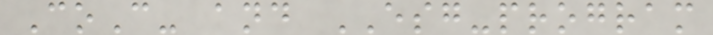CoC- and ESG-program
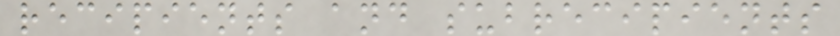recipients and subrecipients
